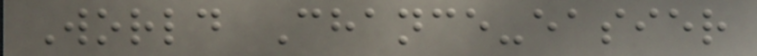World Chance-easier
